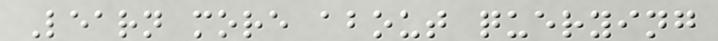Learn more about querying
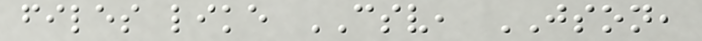files like CSV, JSON,
